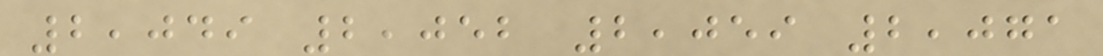2,049 2,052 2,059 2,071
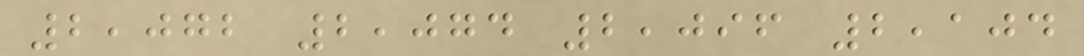2,072 2,074 2,096 2,104
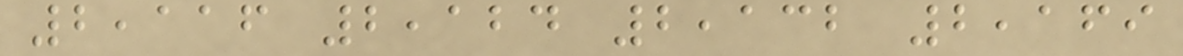2,116 2,124 2,132 2,169
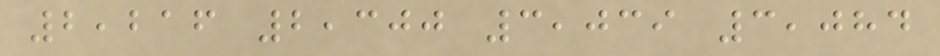2,216 2,300 3,039 3,084
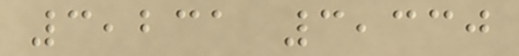3,231 3,330
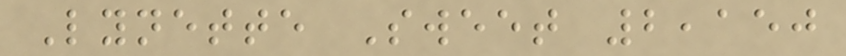Lynette Sweet 2,150
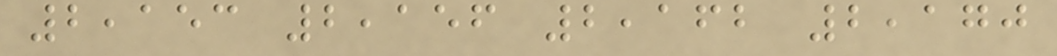2,153 2,156 2,162 2,170
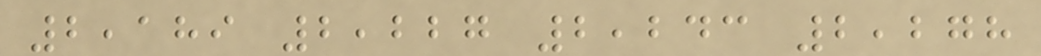2,189 2,227 2,243 2,278
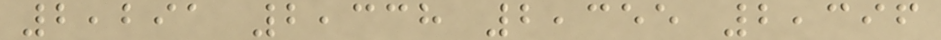2,291 2,338 2,355 2,396
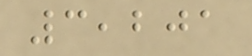3,201
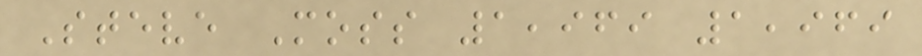Steve Moss 1,969 1,969
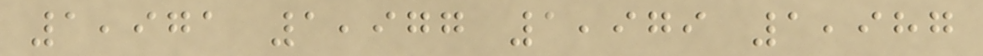1,971 1,977 1,979 1,987
